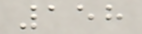158
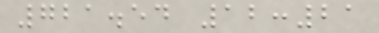721.54 12:21
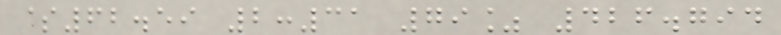$62.59 2:31 79% 426.794
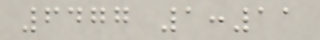6477 1:11
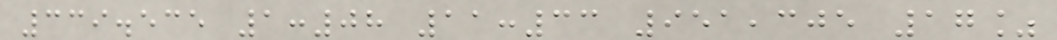339.535 1:08 11:33 951,305 17%
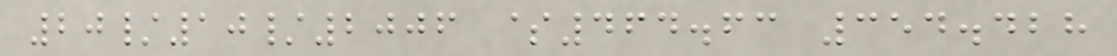20/10/2006 $464.63 354.428
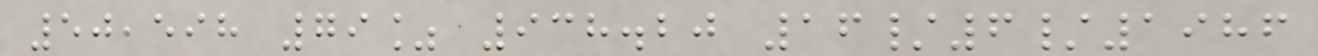50,598 79% 938.20 16/6/1986
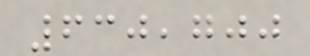630,700
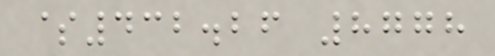$432.26 8778
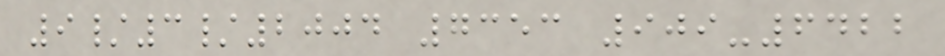9/3/2004 7353 909-6422
